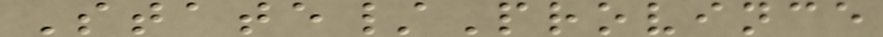State/Province
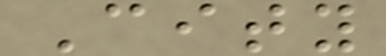City
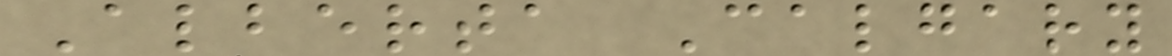Alberta Calgary
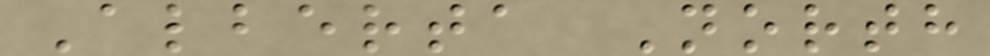Alberta North
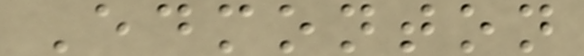Edmonton
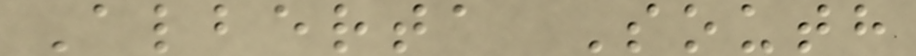Alberta South
